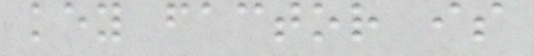key factor is
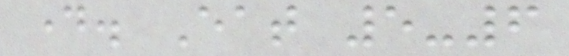day. Eat 5-6
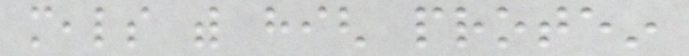meals with high protein
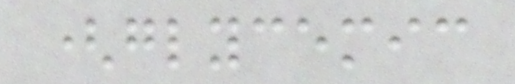(glycemic
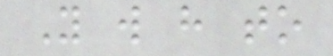You will have to
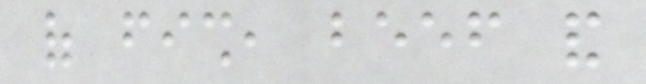of fish, beef and
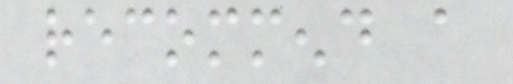recommend a
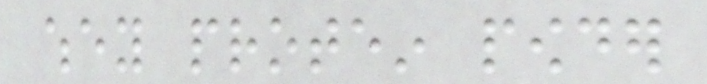whey protein powder
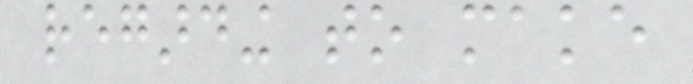regarding to make
